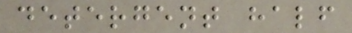detergent half
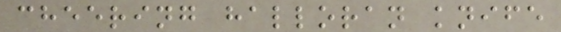cheering halloran knife
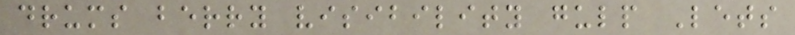drums berry visibility gulp Lets
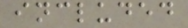included
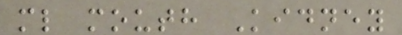ml mouth Kidney
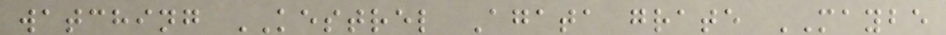watching KESTREL Agata grate MAYBE
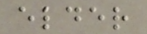elder
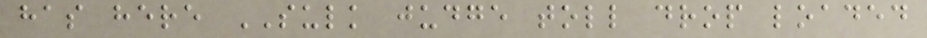has here SULK judge toll drop loaded
